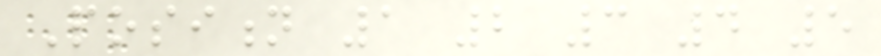Position 1 2 3 4 5
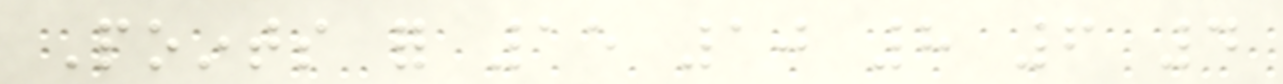Points for 15 10 8 6 4
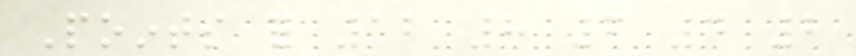Points for 12 8 6 4 2
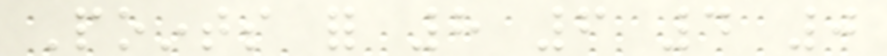Points for 8 6 4 0
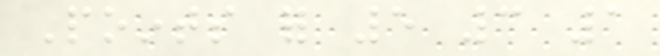Points for 5 3 1
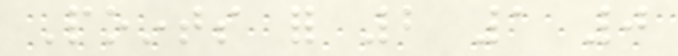Points for 2 1 0
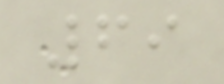69
